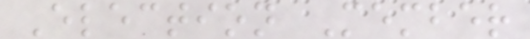Election Member
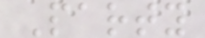Party
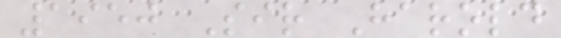1950 Sir Harold
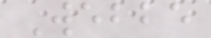Webbe
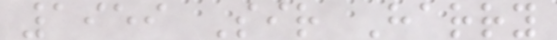1959 Sir Harry
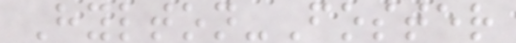Hylton-Foster
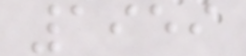1959
